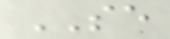SE
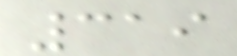319
